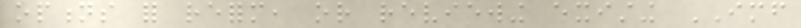options for reform, or reviewing existing IMF
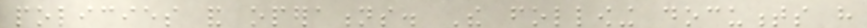policies and operations. The following documents have
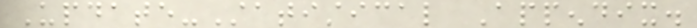Update-Statistical Appendix.
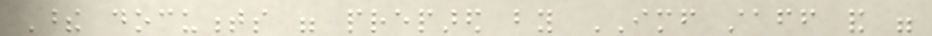These documents were prepared by IMF staff and were
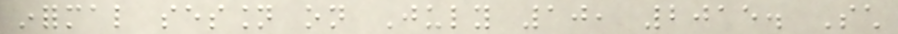informal session on July 10, 2015. Such
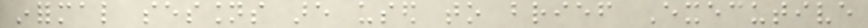informal sessions are used to brief Executive
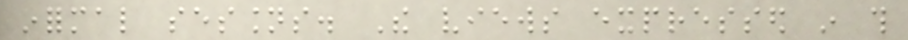informal sessions. The views expressed in this
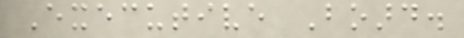Executive Board.
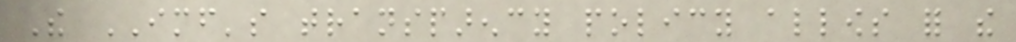The IMF's transparency policy allows for the
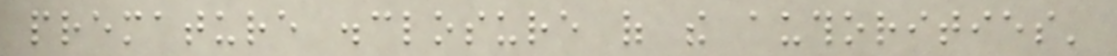premature disclosure of the authorities'
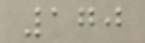170
